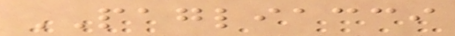PAGLIACCI
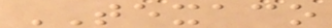TEXACO
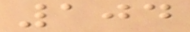104
